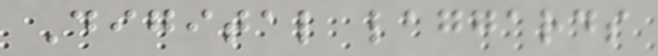Digital laggards
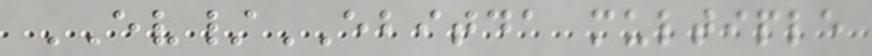EV/EBITDA multiple
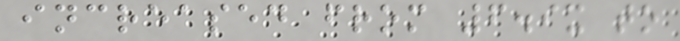increased from 6.9x to
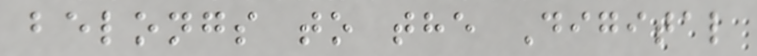belongs to the Digital
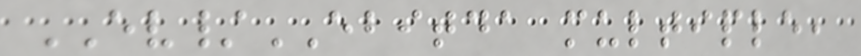EV/EBITDA multiple,
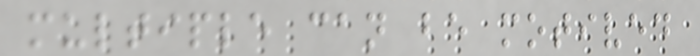multiple can be motived
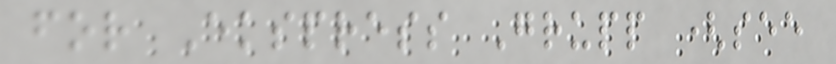for Ekspress Grupp (see
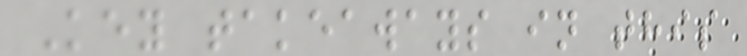Key takeaways in this
